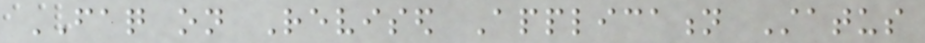FAQ on Revised Application Status
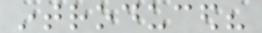introduced?
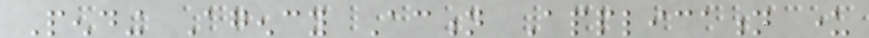Pending Agency Action Application under
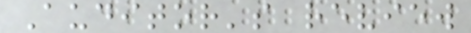Auditor's review
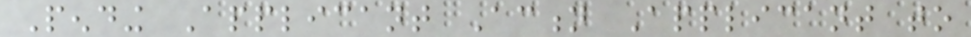Pending Applicant Action Applicant to
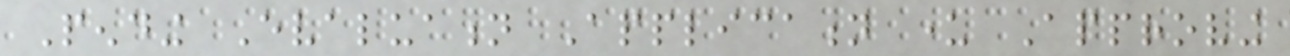Pending Evaluation Application under Approving
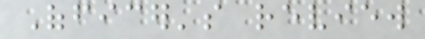Officer's review
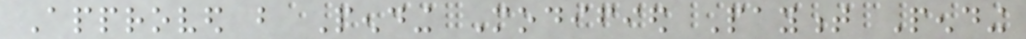Approved but Pending Modified Payment Pending
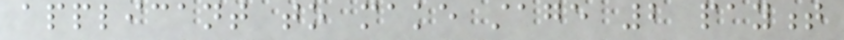applicant to make stage 2 payment
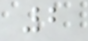2
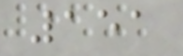151
